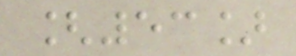[53]
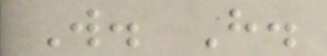W. H.
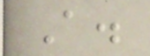A.
